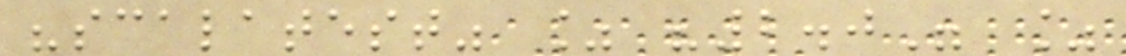"scalatest" % "2.0" %
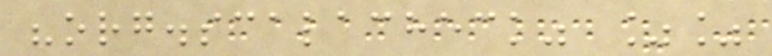"org.scalacheck" %%
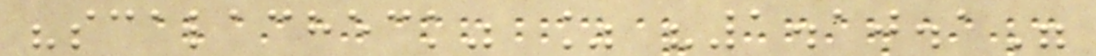"scalacheck" % "1.10.1"
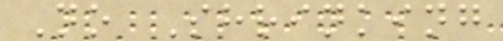No Shrinking
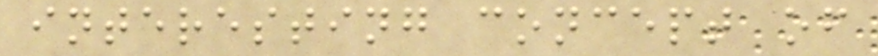interesting concept of
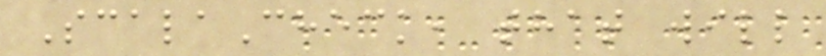ScalaCheck, that will
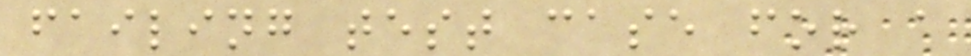failing test case for a
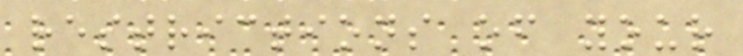restrictions of your
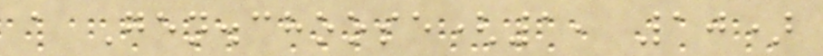a Gen.choose(1, 10)
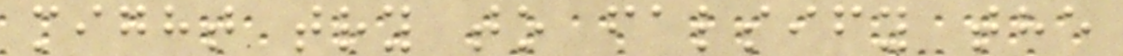might try to falsify the
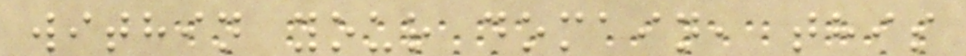within your domain, this
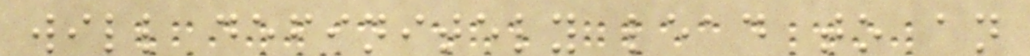will definitely lead to an
